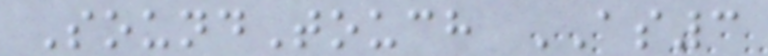SoundTouch AS3
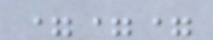===
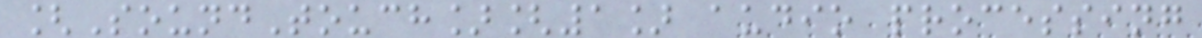[SoundTouch][1] audio processing
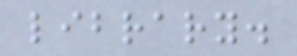library.
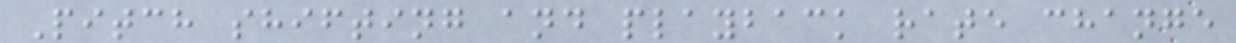Pitch shifting and playback rate change
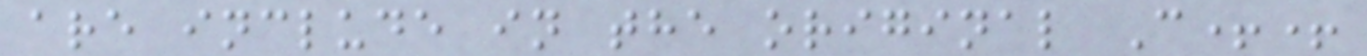are include in the original C++
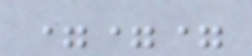===
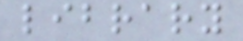library
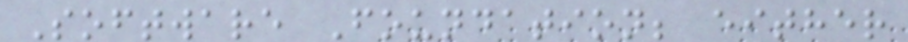Software Foundation; either
